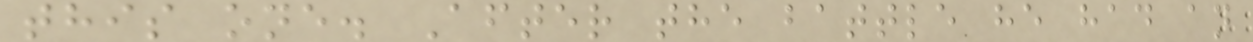this one. After the battle he had an
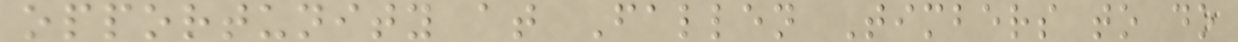opportunity at Fallen Timbers to do
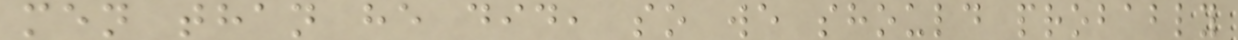men than he did, so we should probably
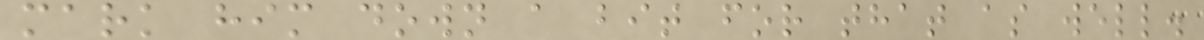mark him down a bit for that as well.
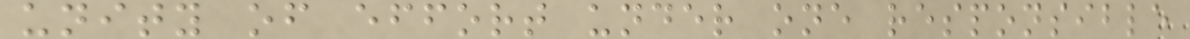unity of effort under one responsible
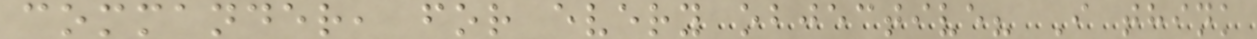commander, for every objective? I think
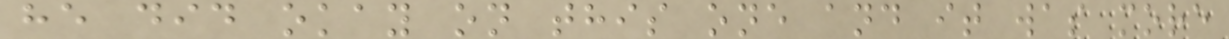he did okay on this one and it was more
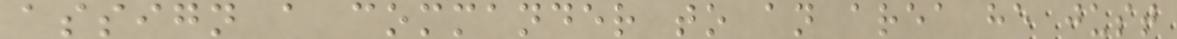assign a commander to an area he just
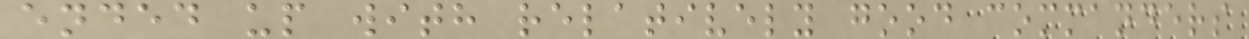ended up with relatively good commanders
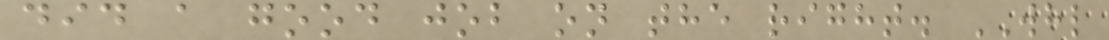did a good job on the right. WHL
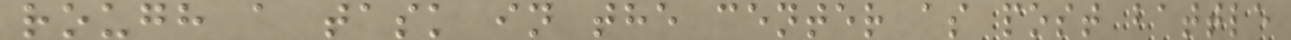rough a task in the center as post battle
